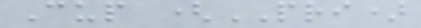Cup (PRI)
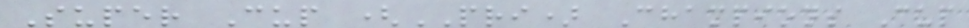Super Cup (PRI) Champions Cup
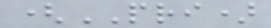(PRI)
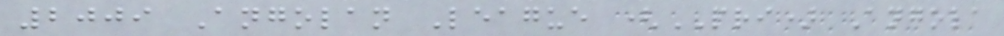2009 Angolan League (PRI) Angola
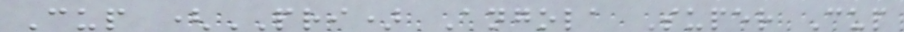Cup (PRI) Angola Super Cup
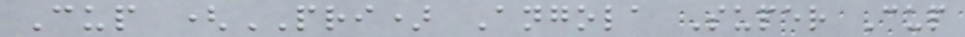Cup (PRI) Angola Super Cup
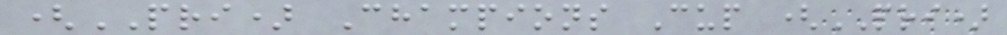(PRI) Champions Cup (PRI)
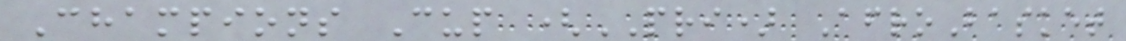Champions Cup (PRI) AfroBasket
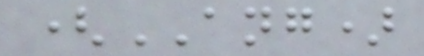(ANG)
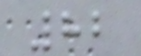82
